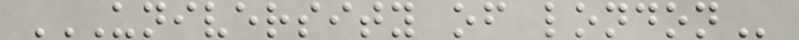UNIVERSITY OF LONDON
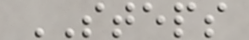STEPS
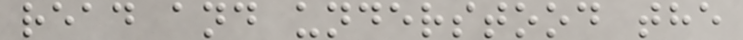read and understood the
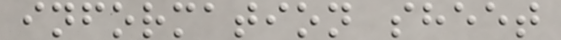information sheet
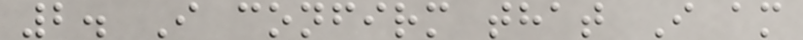2. I confirm that I am
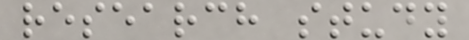research study
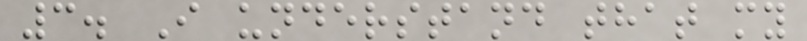3. I understand that my
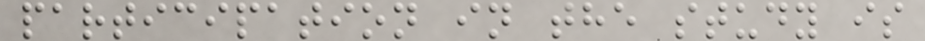participation in the study is
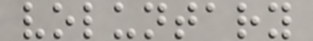voluntary
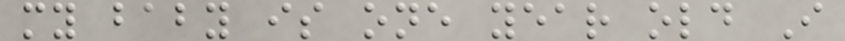my baby is one year old I
